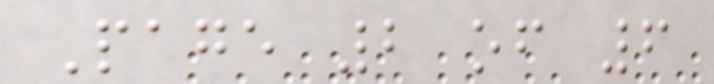Page 2 of 6
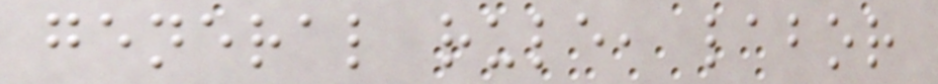general rule, labor
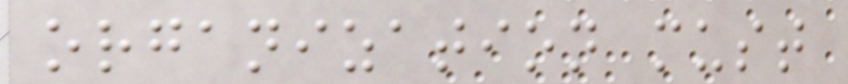organization must
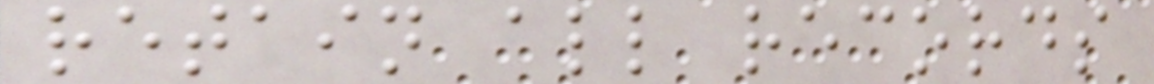retain all records
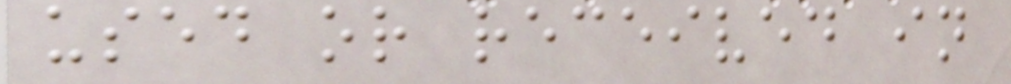used or received in
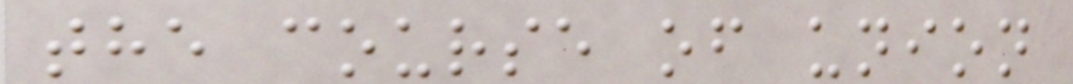the course of union
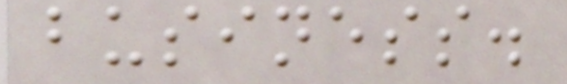business.
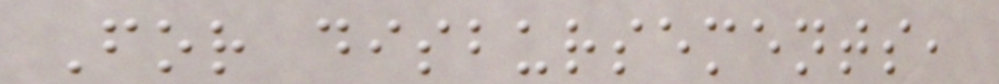For disbursements,
